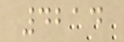4214
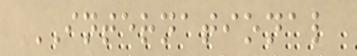INTERNATIONAL
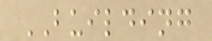BUILDING
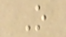O
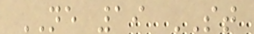NE 19 ST
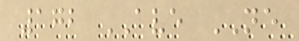172 AVE NE
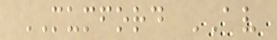MUMFORD AV
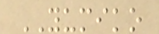YUMIKO
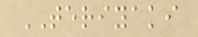TERIYAKI
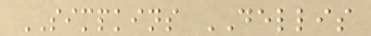SIMPKINS DELLIS
